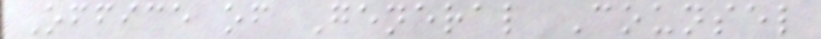Office of General Counsel
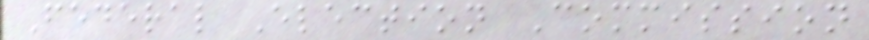Federal Election Commission
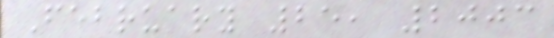February 25, 2003
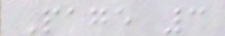Page 3
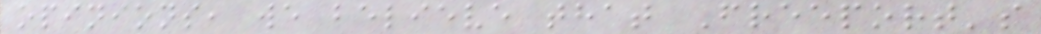opinions, we believe that Freeport's
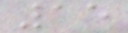15
